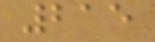215
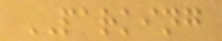PARKING
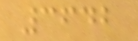3642
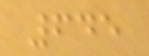645
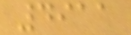4911
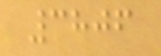3806
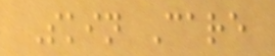Skin Care
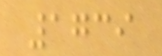1739
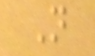N
